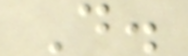D.
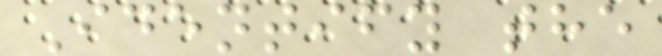Identify the
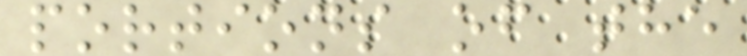portions of the
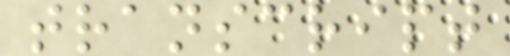transcript
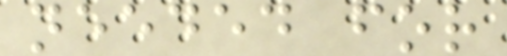needed for
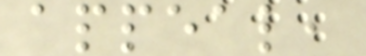appeal,
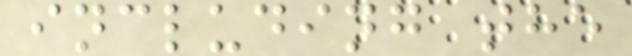including the
